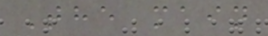The main
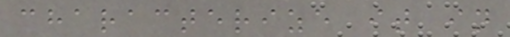characterize it in
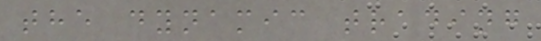the dynamic trading
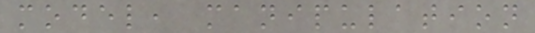model, manipulation
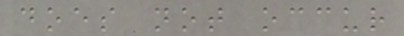does not occur
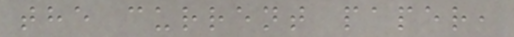the current paper,
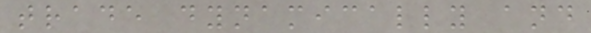trade dynamically and
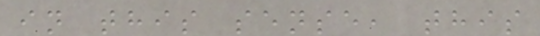in this sense, this
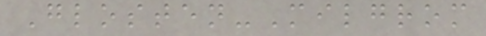Glosten-Milgrom
